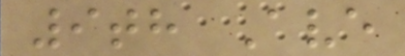9th Ave
